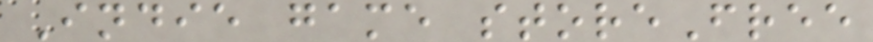Indie game storeFree
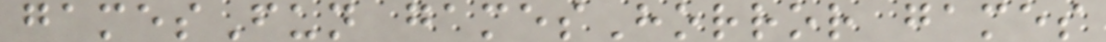gamesFun gamesHorror games
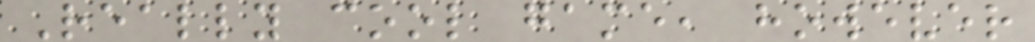Really cool game, however
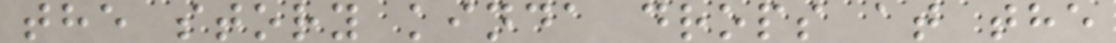the story kinda drops at the
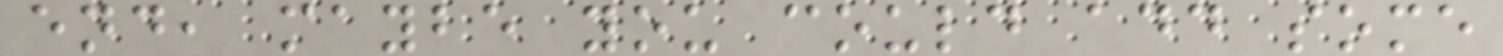end, maybe you could add some
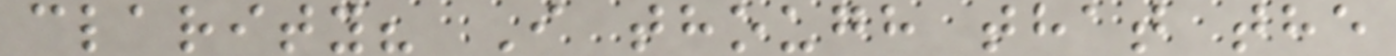clarity? I though that the
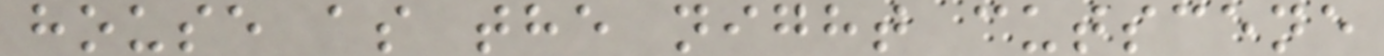house as the night cutscene
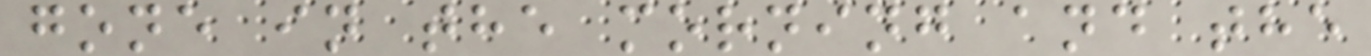gone in the morning and the
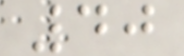40
